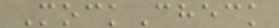MockCheck
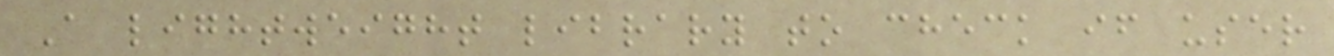A lightweight library to check if user
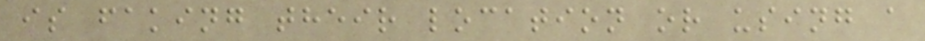is faking their location or using a
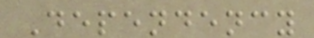Dependency
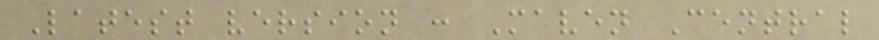Latest version : Maven Central
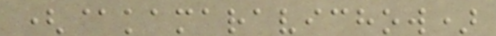(@kamaravichow)
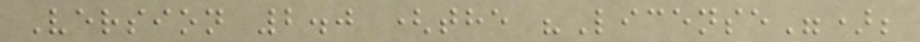Version 2.0 (the "License");
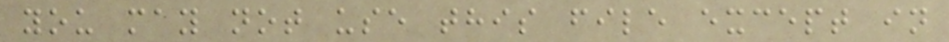you may not use this file except in
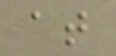at
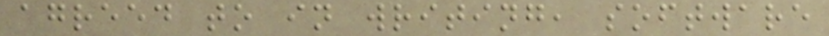agreed to in writing, software
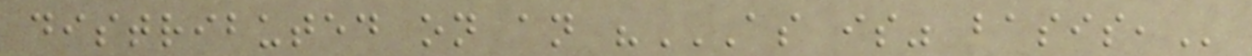distributed on an "AS IS" BASIS,
